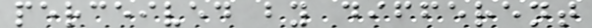perceived by different
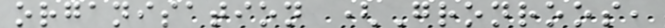organisation (Gronroos,
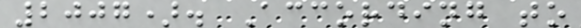2007). According to
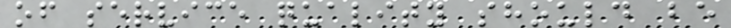of service quality should be
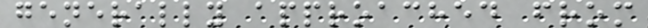generally approached from
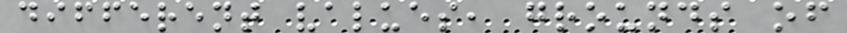different values, grounds of
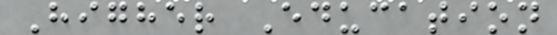Higher Education
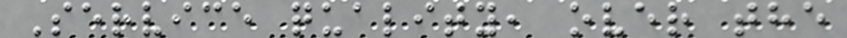Service quality, over the
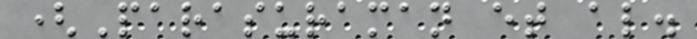(Parasuraman et al.
